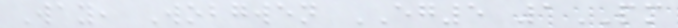Way, Wobgwen EG5 1PM
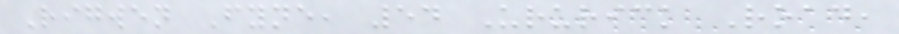Rigwen Fyne, 54 Ururick Road,
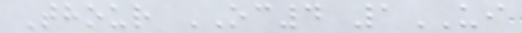Thour OC4 1UI
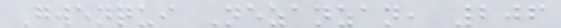Gwenqui Nezanzan, 206
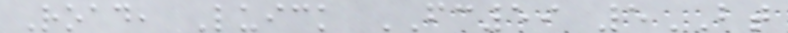Road, Luick FC59 5BT
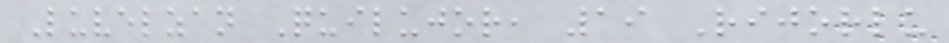Luvelzan Quilujor, 19 Rijorlu
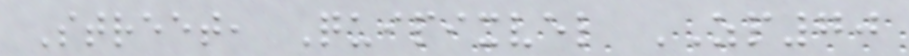Street, Quipixvel ZP70
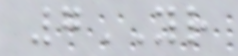7YR
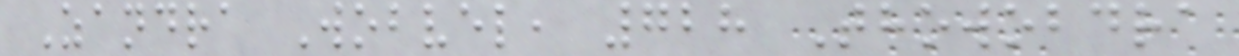Zandra Wobvel, 728 Thowobdra
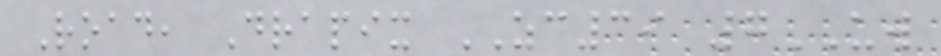Road, Drapix ZC39 7UW
